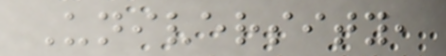University,
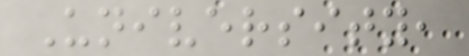University,
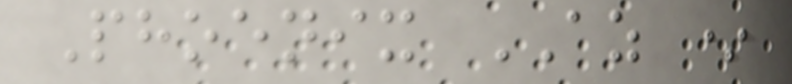Phoenix AZ *
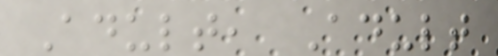Adult, Adult
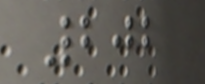202
